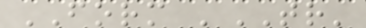FORM 'TR'
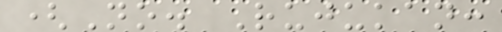(No. Rujukan:
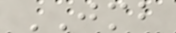JMB
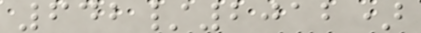642/2012)
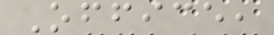Office,
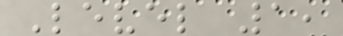Level 1,
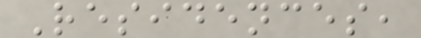Residences,
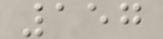157
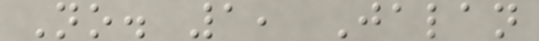No. 1, Jalan
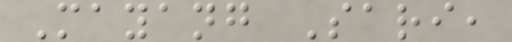Mayang Sari,
